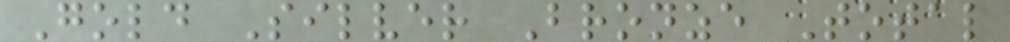Gold Silver Bronze Total
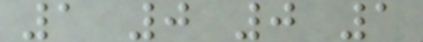1 0 0 1
